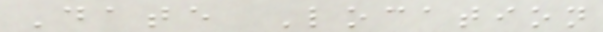Date Location
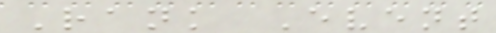Rank Event
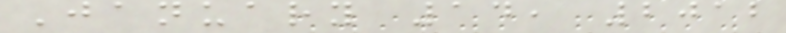January 14, 2012
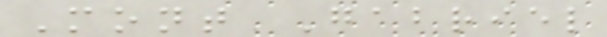Mont Gabriel
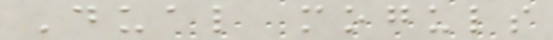Dual moguls
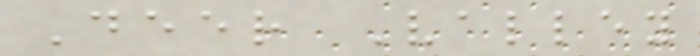Deer Valley
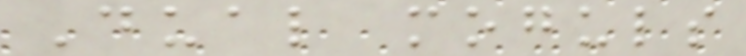Dual moguls
